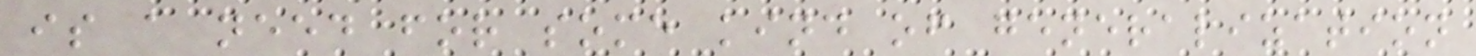is a need for some kind of generalization
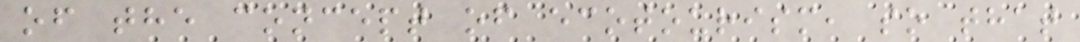of the concept of ecotourism, so that
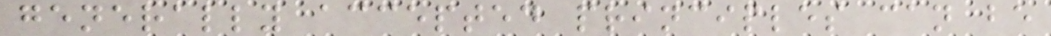generally accepted principles can be
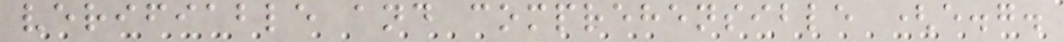verifiable and comprehensible (e.g.
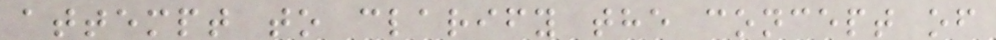attempt to clarify the concept of
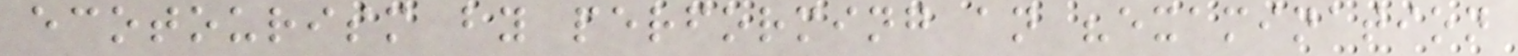ecotourism by performing an "examination
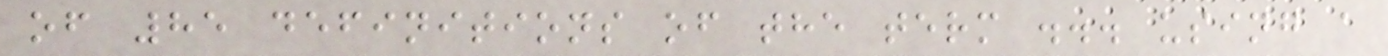of 85 definitions of the term ... using a
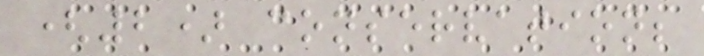(2) conservation;
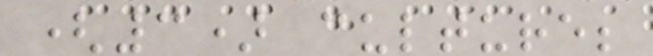(3) culture;
